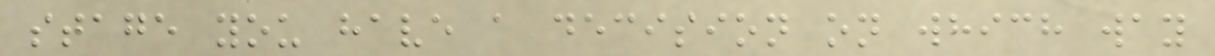stage you have a decision on which way
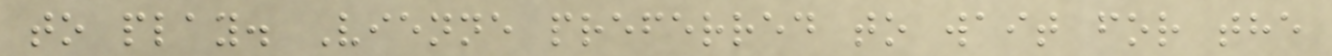to play. Vienne preferred to wait for the
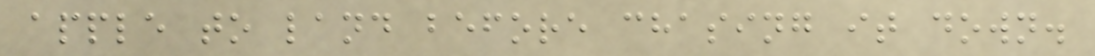apple to land before chasing it down.
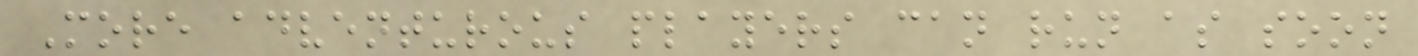More adventurous players can run as soon
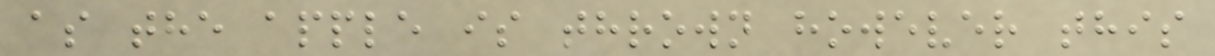as the apple is thrown however this
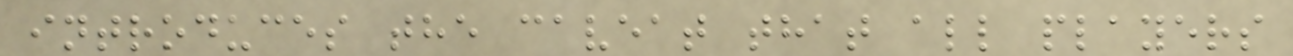introduces the caveat that all players
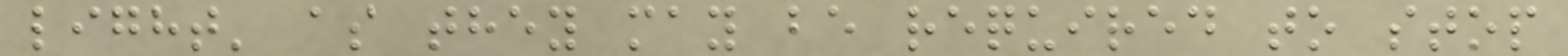light' as they may be required to stop
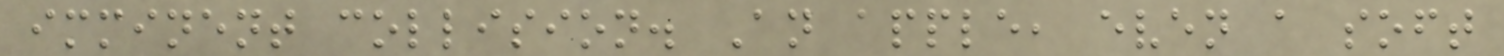imminent collision. An apple, even a soft
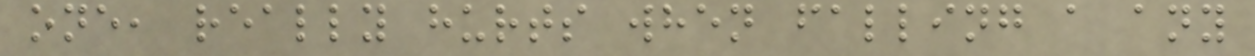one, really hurts when falling a any
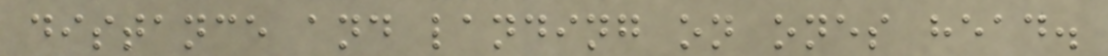distance and landing on ones head.
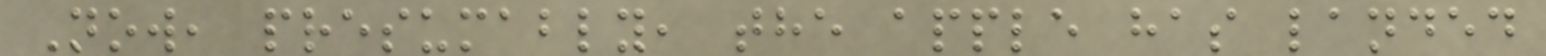Now, presumably, the apple has landed
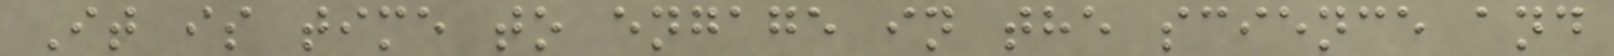It is time to engage in the science and
